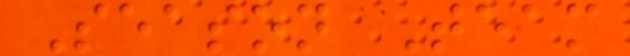Season Team
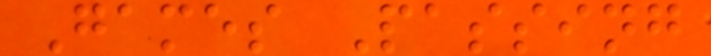Games Passing
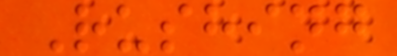Rushing
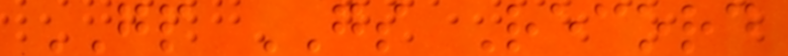GP GS Record
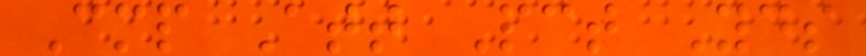Cmp Att Pct Yds
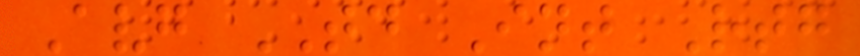Avg TD Int Rtg
